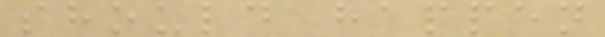should happen
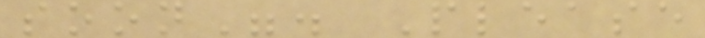soon". Please
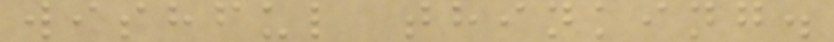wishful thinking.
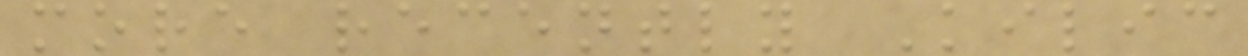more recently Kilic
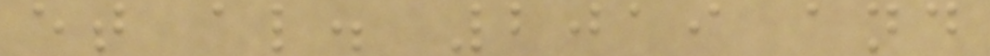et al. 2019 and
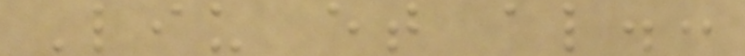Liu et al.:
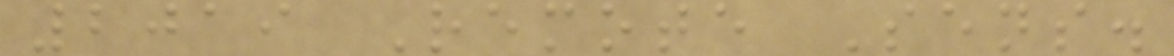2019 Remote Sens.
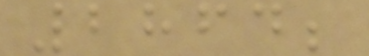2864;
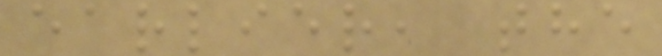earlier, the
